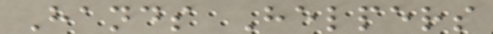Hands Helpers
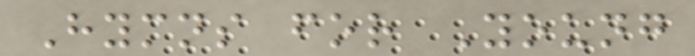Hymns for Young
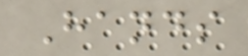Hands
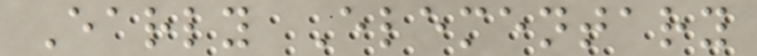Early Elementary
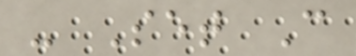- Set C
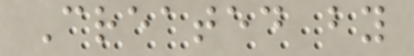Created by
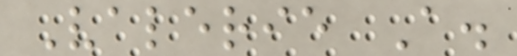Valerie A.
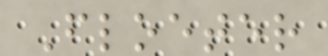Floeter
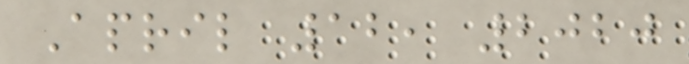April 12, 2020
